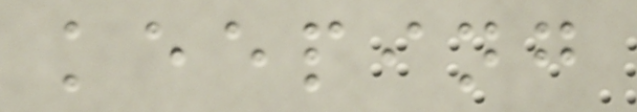keeping
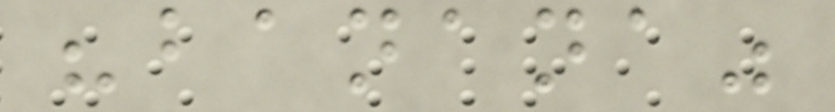"banana"
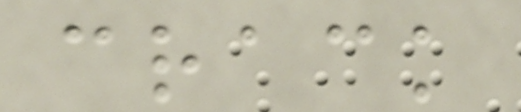crack
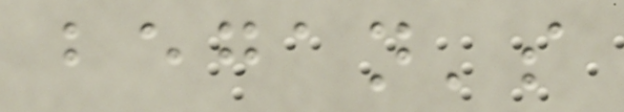began's
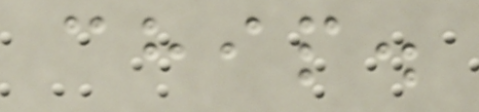chip.
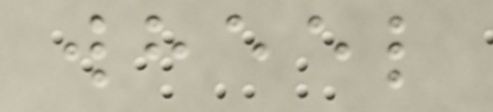wheel
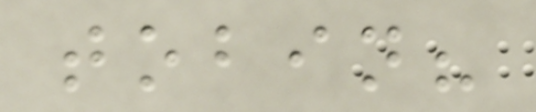tobin?
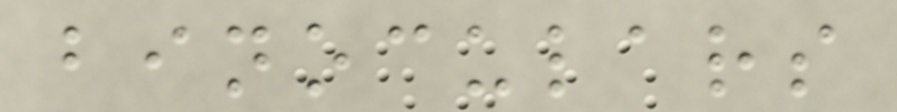binoculars
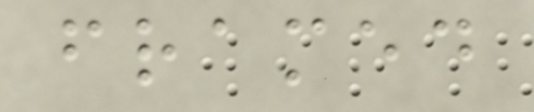framed
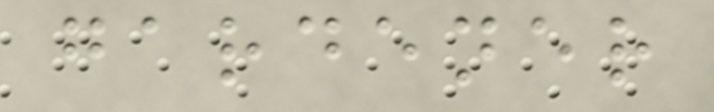gardener
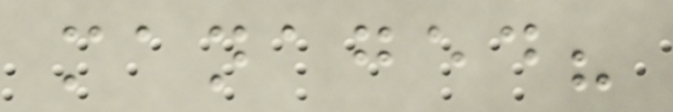managed?
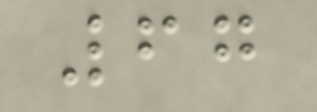67
